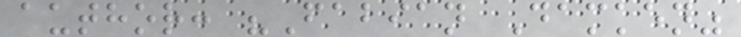author: "Fabian Damken"
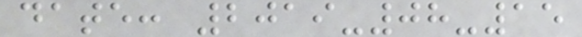date: 2019-08-15
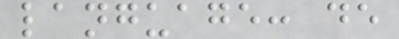language: de
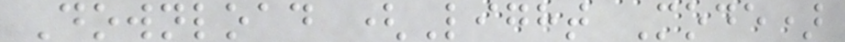Download (Light Mode)
